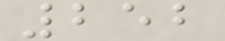252
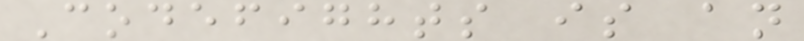Codefights is an
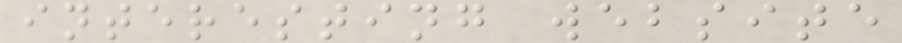interesting website
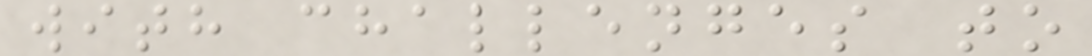with challenges to
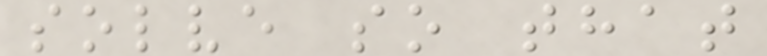solve so that
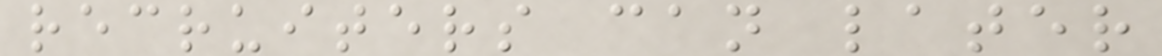recruiters can later
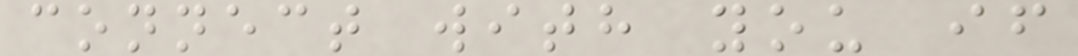connect with you if
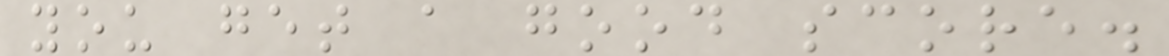you get a good score.
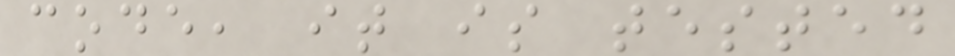code, it is tested
